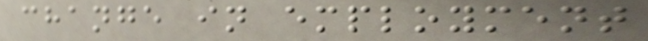change in employment
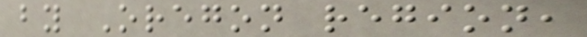by Oregon region,
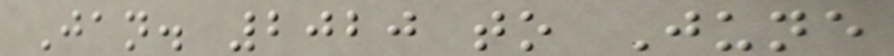Jan. 2020 to June
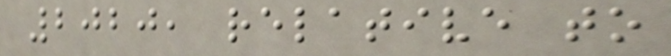2020, relative to
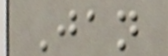Jan
